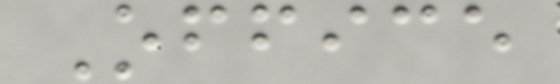Office
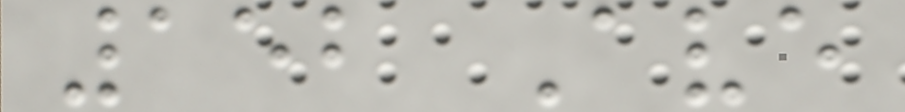152 Ave
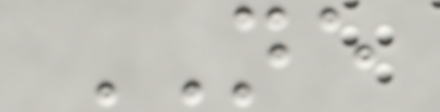NE
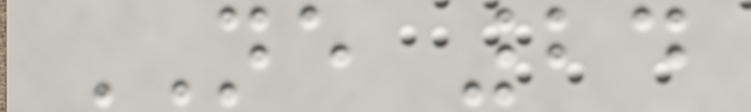NE 24
